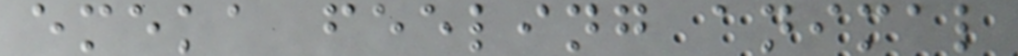emeka feeling animal
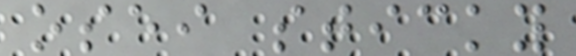osei sticky
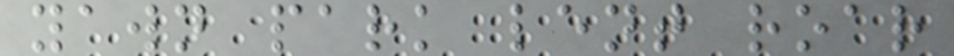yawn park lent roar
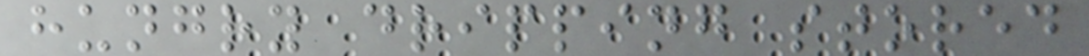hungry dripping stored
